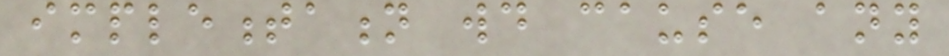implementation would cause any
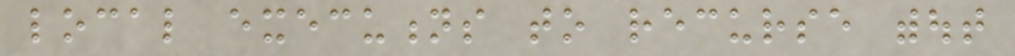local executions to recurse without
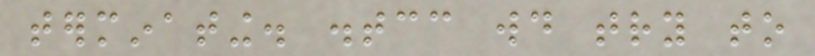terminating. distcc would try to
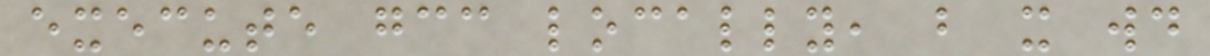execute gcc locally, but it would
